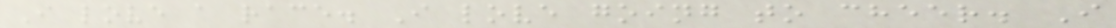I love a race. I love going to cheer. I
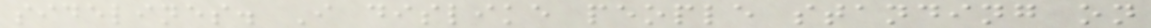sidelines. I dislike people standing on
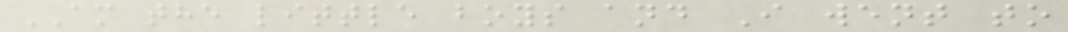AM the little boys and I went to
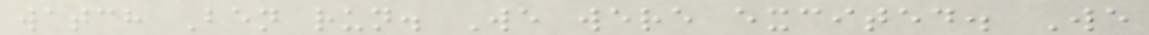watch Ben run. We were excited. We
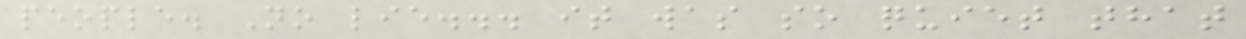people. No lie... it was so quiet that
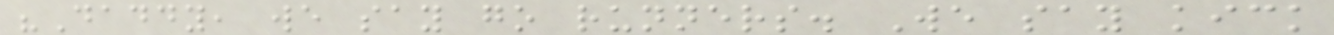"Daddy, we say go runners. We say kick
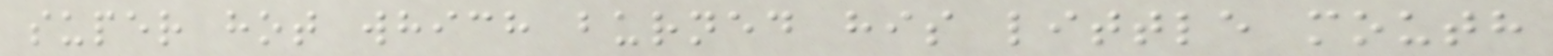super hot which burned his little mouth
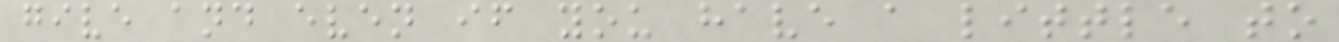give and even if you have a little to
